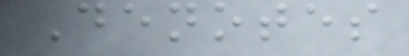Denotes
